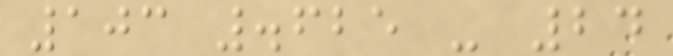103 .625 - 24
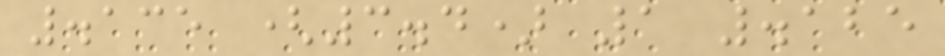.135 (3.4) 1 .125
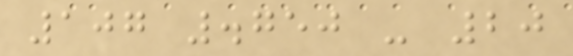107 .750 - 20
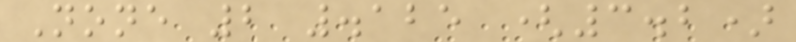None 2 .125 (3.2)
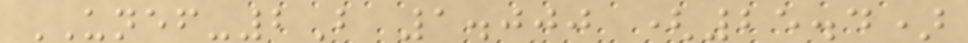UNEF-2B 1.000 (25.4)
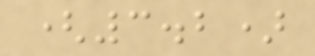(3.2)
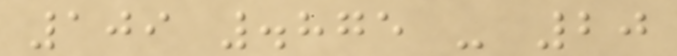109 .875 - 20
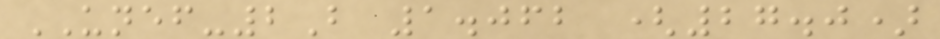UNEF-2B 1.062 (27.0)
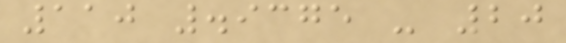110 .9375 - 20
